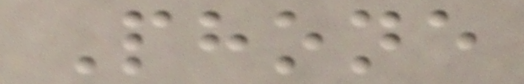Phone
